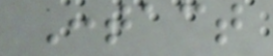Contact
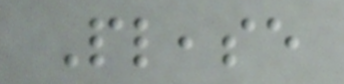Please
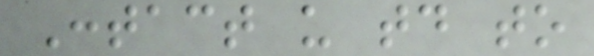Contact us today to
